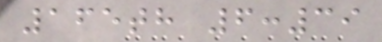165th 6:39
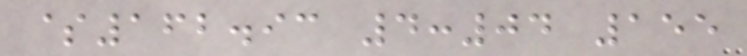$162.93 4:04 155
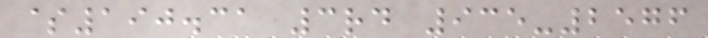$190.31 3rd 935-2576
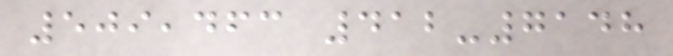509,463 412-7148
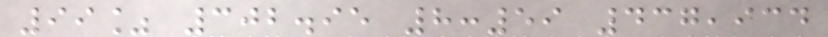99% 302.95 8:59 437,934
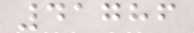41786
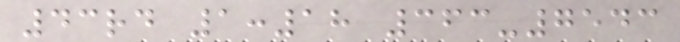43rd 1:18 363-7543
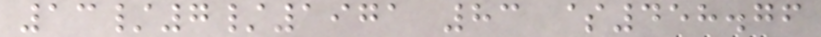13/7/1971 83 $458.76
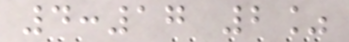4:17 2%
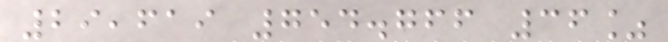29,619 754.766 36%
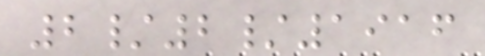2/2/1916
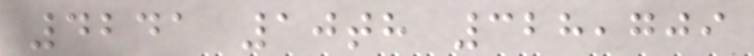4241 10th 328,709
